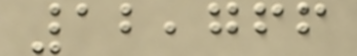12,766
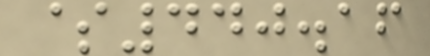$440.16
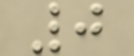0
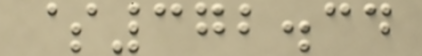$372.34
